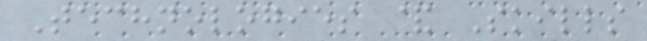Technologies & Skills
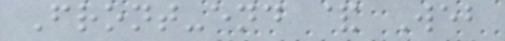Front-end & Web
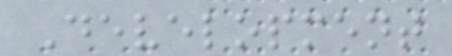Development
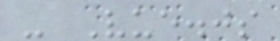- Vue.js
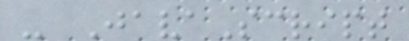- JavaScript
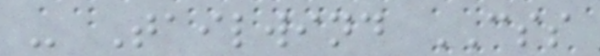- Tailwind CSS
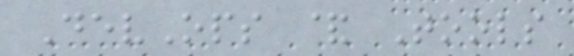DevOps & Tools
